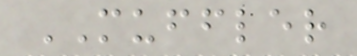MUFFLER
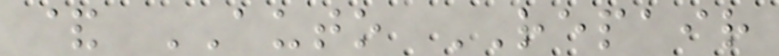& AUTO REPAIR
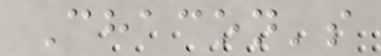Chacon's
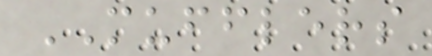MUFFLERS
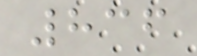836
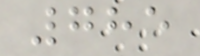785
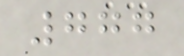777
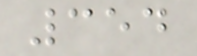354
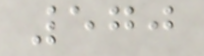570
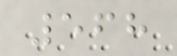568
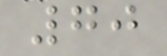70
